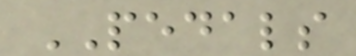PEDALS
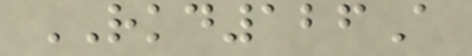RKD126A
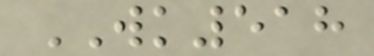WK518
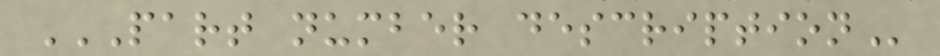PART NUMBER DESCRIPTION
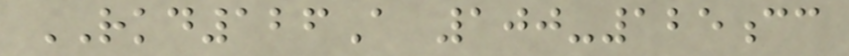RKD126A 100-125cc
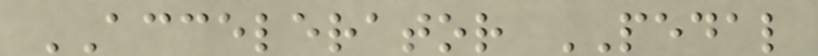ACCELERATOR PEDAL
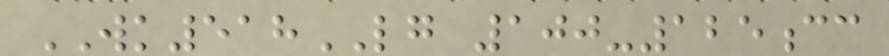WK518LG 100-125cc
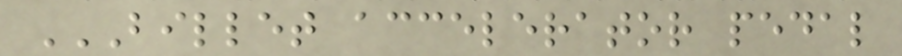BILLET ACCELERATOR PEDAL
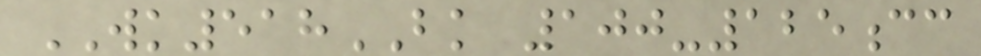WK518BK 100-125cc
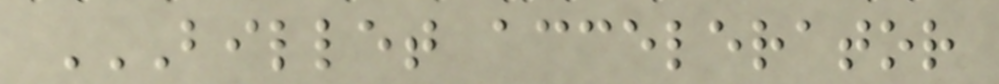BILLET ACCELERATOR
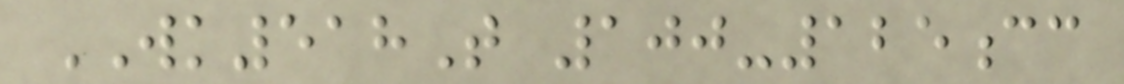WK518T 100-125cc
